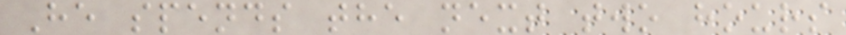He spends the next two hours
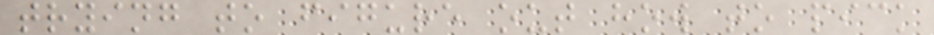trying to figure out how to pick
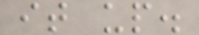it up.
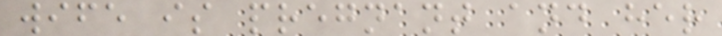wife is pregnant and her
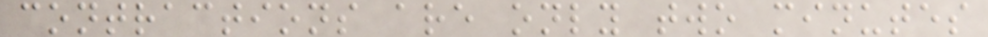contractions are only two minutes
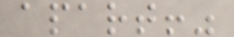apart!"
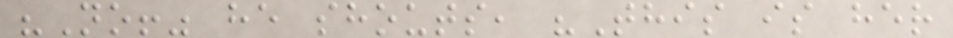"No!" he shouts, "This is her
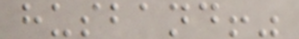husband!"
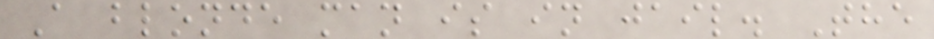A blonde man is in jail. The
